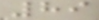89
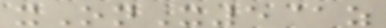xOnX5@z
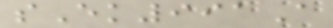sEk991A
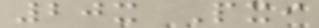20x Pxi
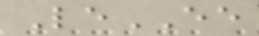LeEE
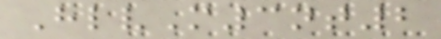HlvM3nt2
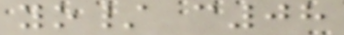yo/ c08
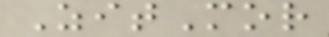ZitMor
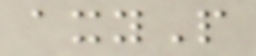axyP
